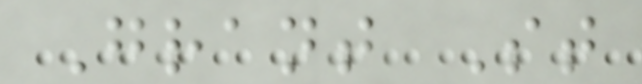Grant St
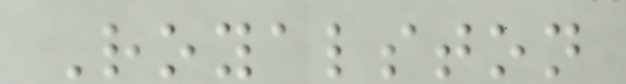Royalston
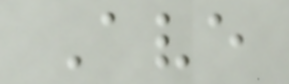Ave
